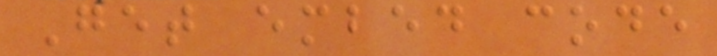Get embed code
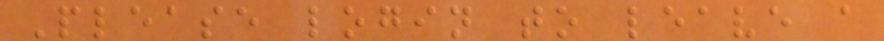Please login to leave a
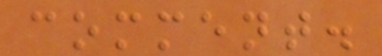comment.
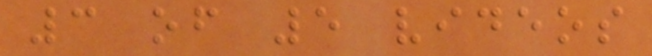3 of 5 videos
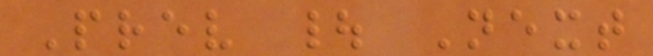Prev | Next
